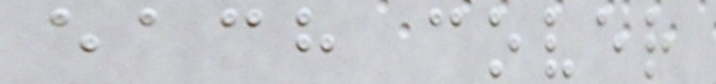each cover
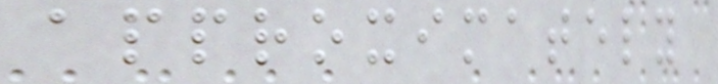approximately
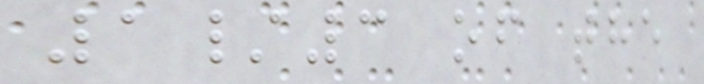1/3 of the
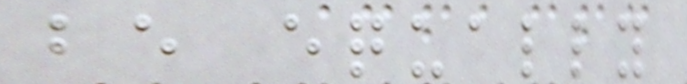be equally
